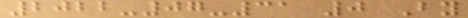2022-07-31 0 By
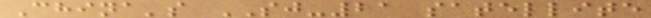China's SJ-21 satellite
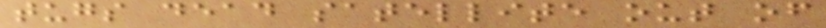tugs dead satellite out of
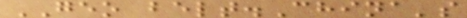GEO belt.China's
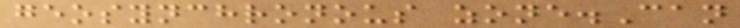geosynchronous zone.Can
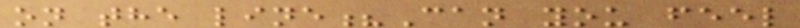on the line?Can you feel
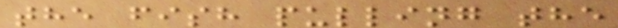the fish pulling the
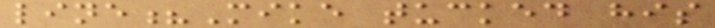line?Mike tucked his
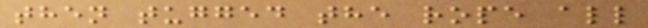then tugged the rope all
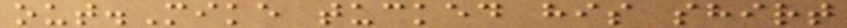out.Mike tucked his shirt
